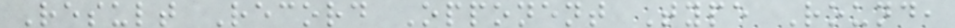Result Record Opponent Type Round,
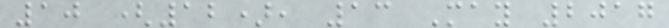10 (12), 13 May 2017
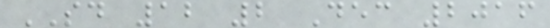SD 12 2 Dec 2016
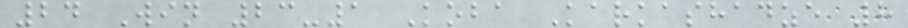24 Win 23-1 Koba Karkashadze 8
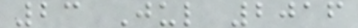23 Jul 2016
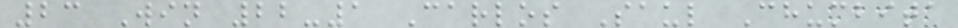23 Win 22-1 Carlos Saul Chumbita
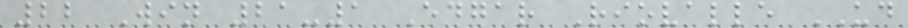22 Win 21-1 Edgar Riovalle UD
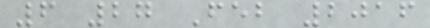6 27 Feb 2016
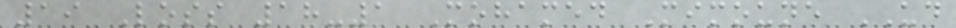19 Loss 18-1 Mohamed Mimoune UD
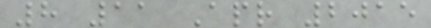8 11 Apr 2015
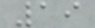19
